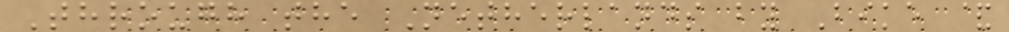Through the Netherlands by Bike &
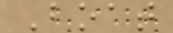Boat
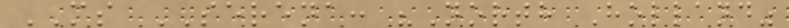MS SERENA: "North Holland"
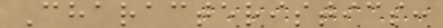Characteristics:
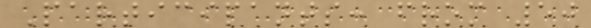Participants: from 50
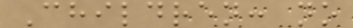Children: no
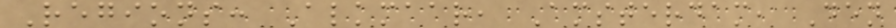Regions: Alkmaar, Amsterdam, Den
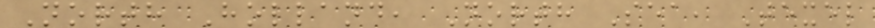North Holland, North Sea, Texel
